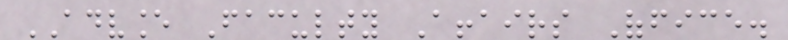ADVANCE Faculty Affairs Office.
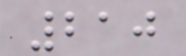210
